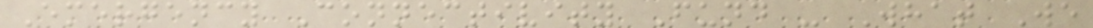Emergency Connectivity Fund - What We
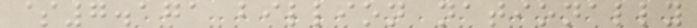$7.171 billion nationally
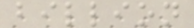billion
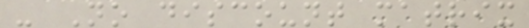- No discount matrix
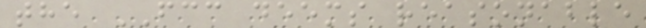the FCC deems reasonable
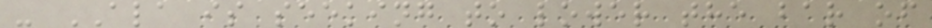- ALA is seeking to lower the bar of
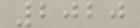2020
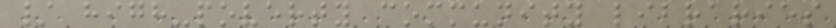/ high-poverty community libraries
